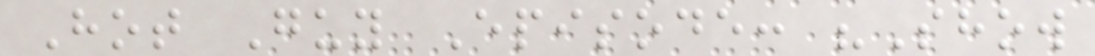Hot Guy Episode: "Show
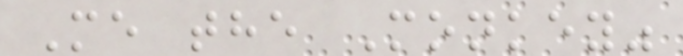Me the Monkey"
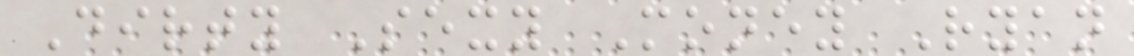Dirty Sexy Money Ryan
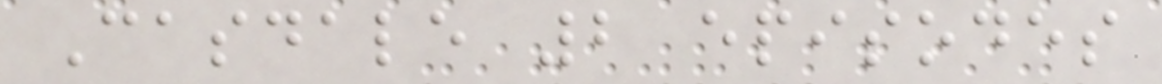Casdale 2 episodes
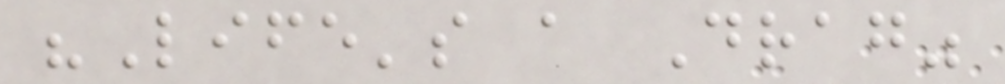"Life's a Drag"
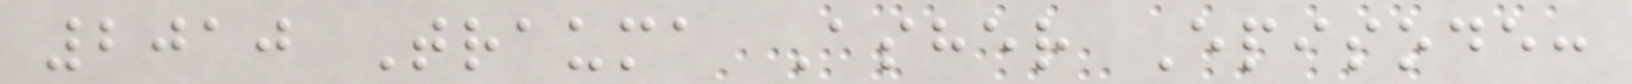2010 Trauma Asher Episode:
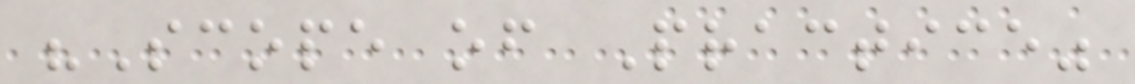"Scope of Practice"
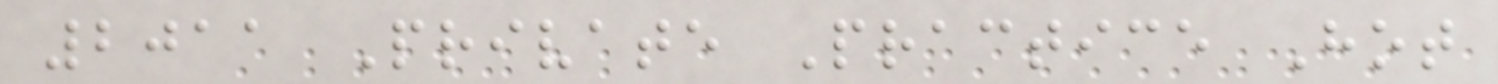2011 Private Practice Hot
